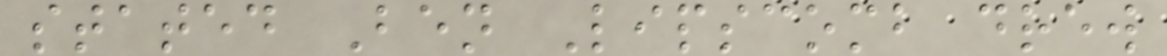stated Ben Lipscomb drew
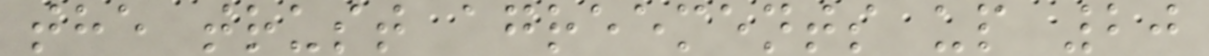the trust agreements up 20
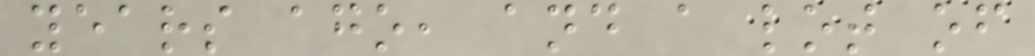years ago, and a lot of
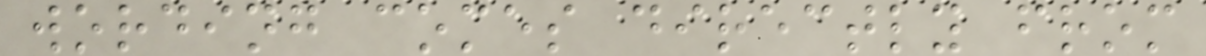wording comes directly from
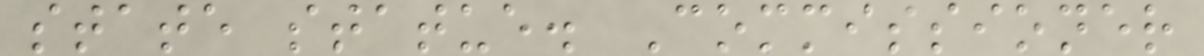state statue. Commissioner
